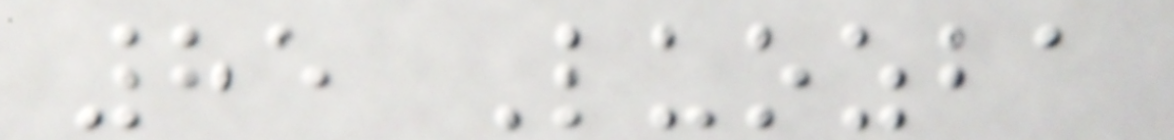85 Luozba
